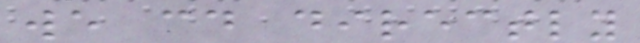we could directly
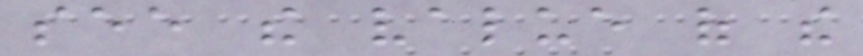see the value of the
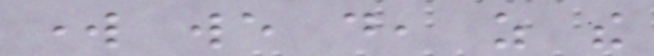work we do, as the
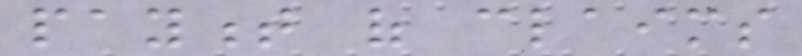payment of claims
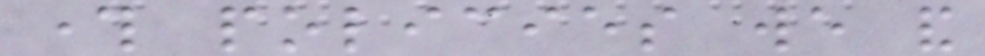through policies we and
